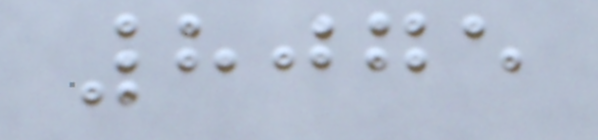8075
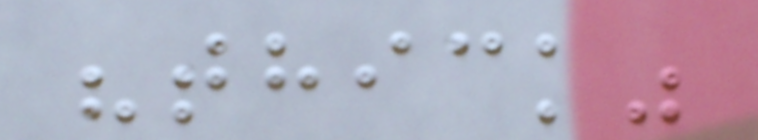"thick"
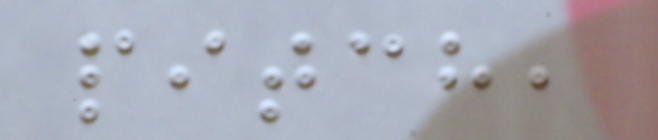pitch,
